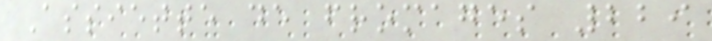Assiette de fromages 229
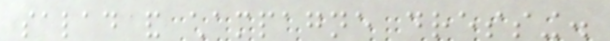salad and champagne dressing.
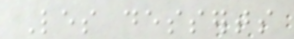Les desserts
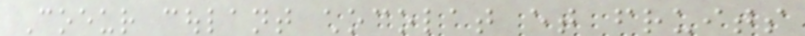Coeur coulant chocolat et fruits
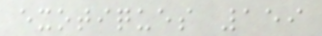exotiques 159
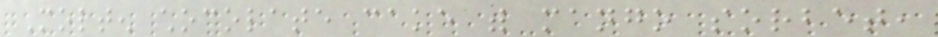Molten chocolate cake with mango sorbet,
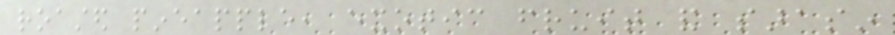roasted pineapple, exotic fruit and sarasin
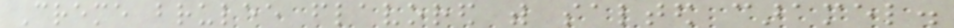Creme brulee flavored with salted caramel.
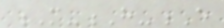M-H-E
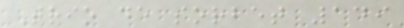Trio de sorbet 149
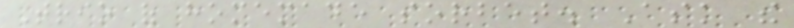Trio of homemade sorbet. Ask the
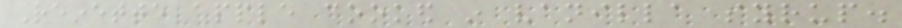Reinette apple cooked in vanilla syrup.
